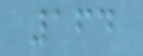164
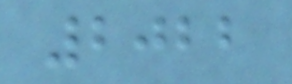2022
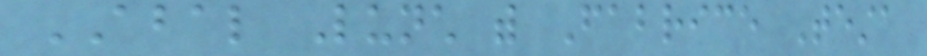ABAL Lunch with Fabrice Testa
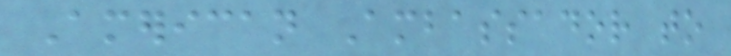American Ambassador to
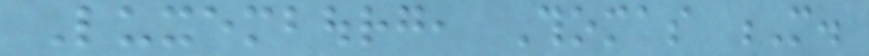Luxembourg, Thomas M.
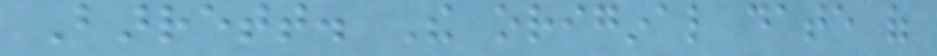Barrett. The original date of
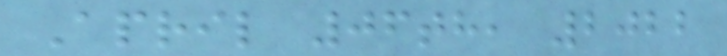April 06th, 2022
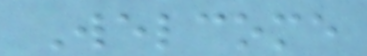Welcome
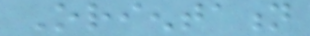Orientation
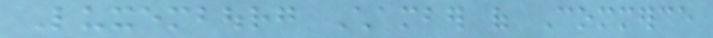Luxembourg Chamber of Commerce
